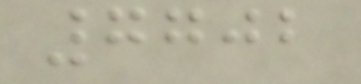7702
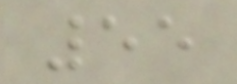55
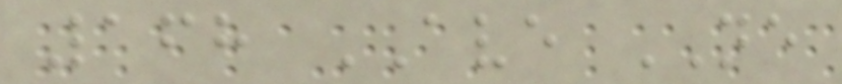168 AVE NE
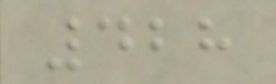428
